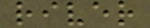river
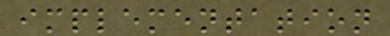implementation
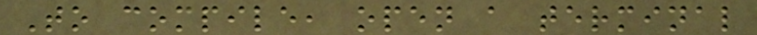To compile, open a terminal
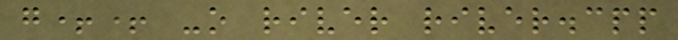g++ -o river river.cpp
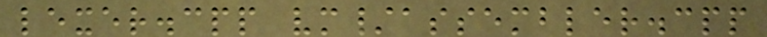lexer.cpp vm/assembler.cpp
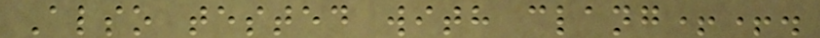Also tested with clang++.
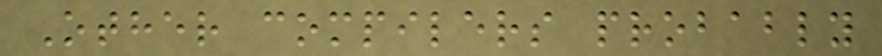Other compilers probably
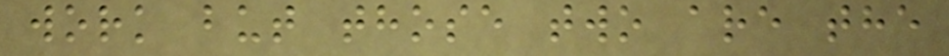work but those two are the
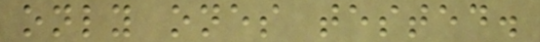only ones tested.
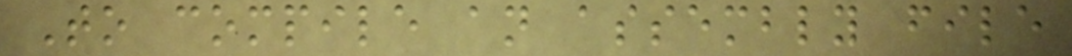To compile an assembly file
